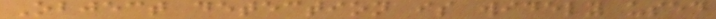Object detection is widely used
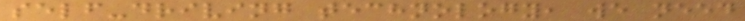self-driving technology, we need
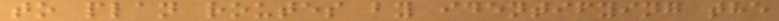to plan routes by identifying the
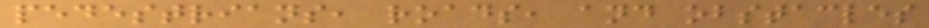pedestrians, roads, and obstacles
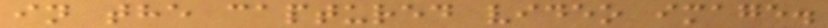in the captured video image.
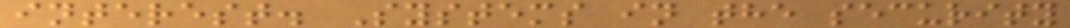interest. Systems in the security
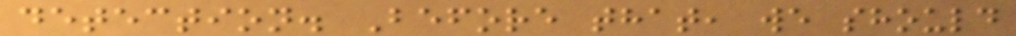detection. Before that, we should
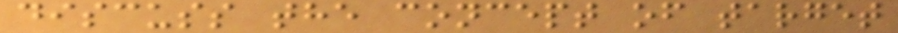discuss the concept of target
